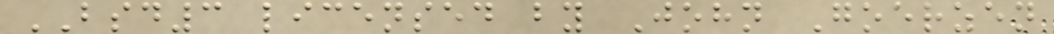BSD3 licensed by John Goerzen
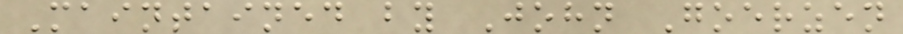Maintained by John Goerzen
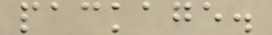package.
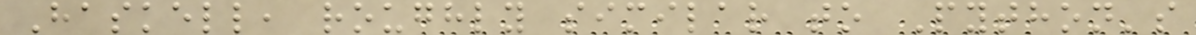Haskell, roughly similar to Python's
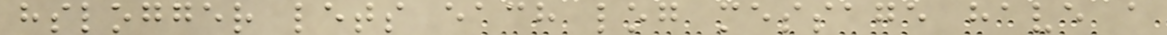hslogger lets each log message have a
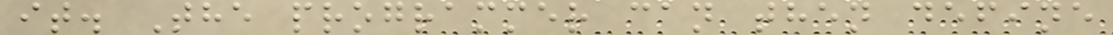it. The programmer can then define
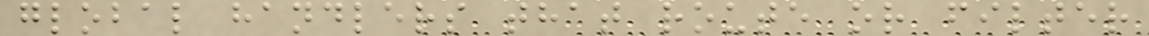global handlers that route or filter
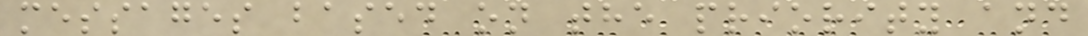messages based on the priority and
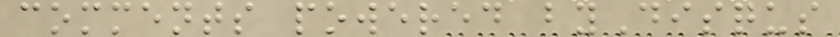comments powered byDisqus
